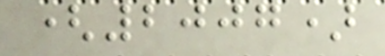(2007)
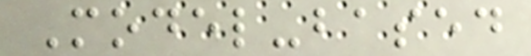Model-based
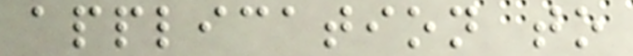application to
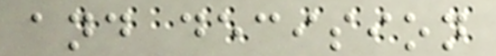and decision
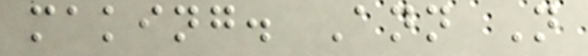making. Ann N
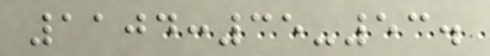1104:35-53.
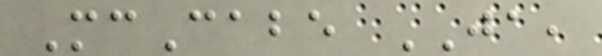McCabe JA,
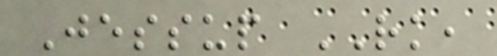Jessup RK,
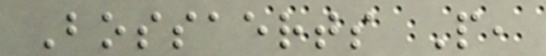Bossaerts P,
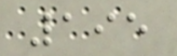195
